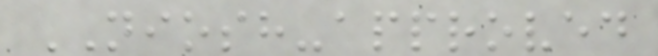NIOSH-approved
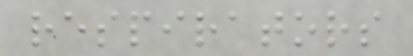respirators
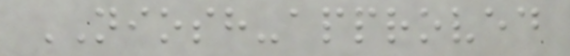NIOSH-approved
